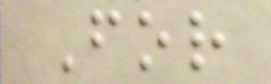For
